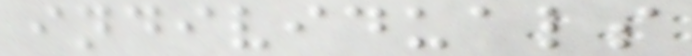individuals
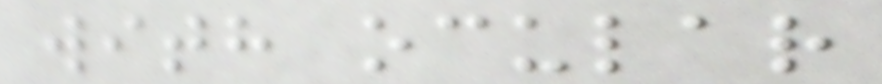with ocular
